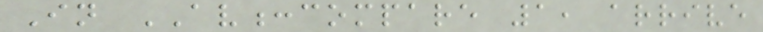In AV:compare 1, arrive
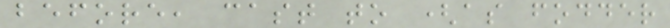before, cast to (as fodder
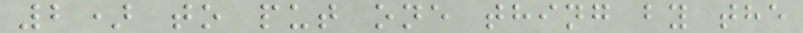2) to put one thing by the
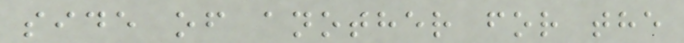side of another for the
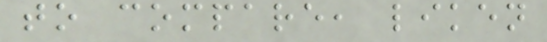to compare, liken
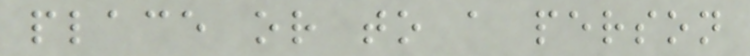place or to a person
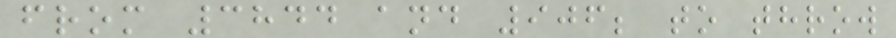from 3844 and 906; to throw
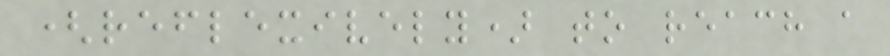(reflexively) to reach a
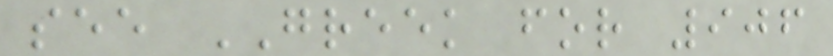see GREEK for 906
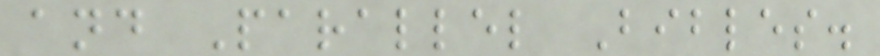and Parallel Bibles.
